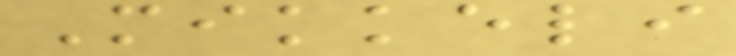Mikkeli
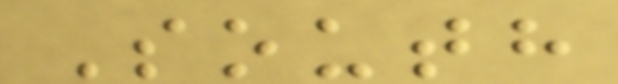South
